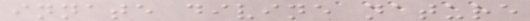innate divine nature
